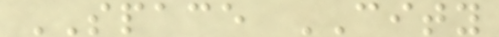SPACE CITY
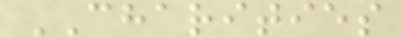CHARITIES
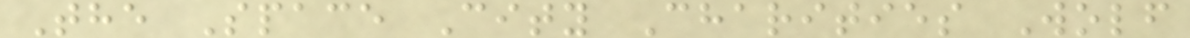The Space City Charities Wolf
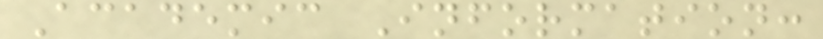Academic Information:
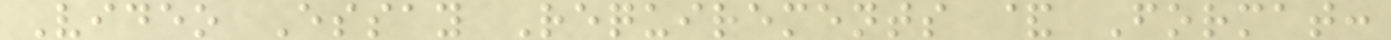Video Essay Requirements & Format:
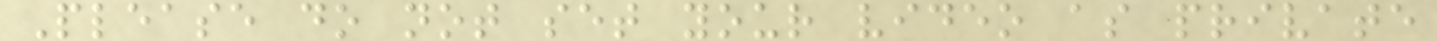Please do not set your video as private
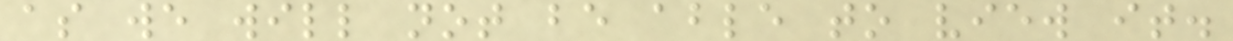as we will not be able to view it.
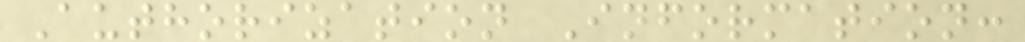Authorization Information:
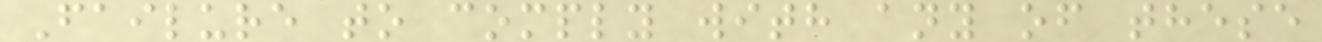Failure to comply with any of these
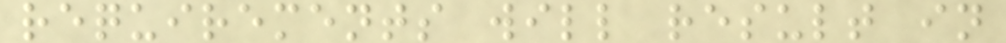requirements will result in
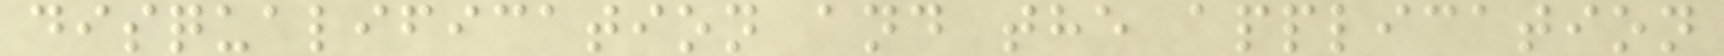disqualification and the application
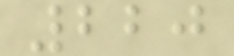220
